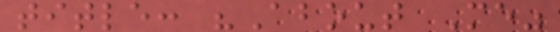title: "About Me"
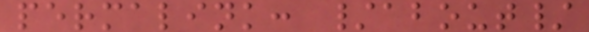permalink: /about/
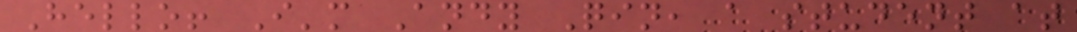Hello! I'm Andy Qin, a student at
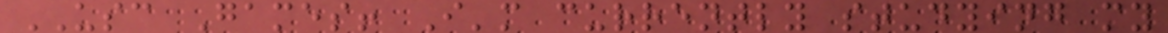USC Games! I'm currently studying my
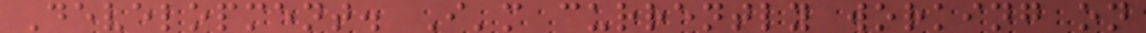Development. I'm currently working on
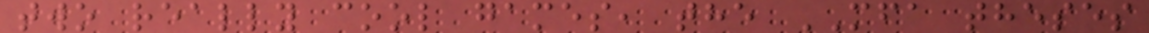two really cool games, the MFA theses
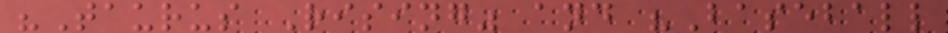"Taurus Rising" and "Baseball
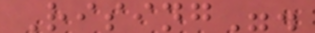Rising".
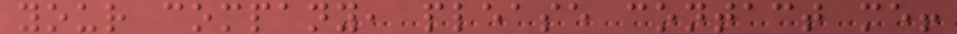your company, please contact me!
